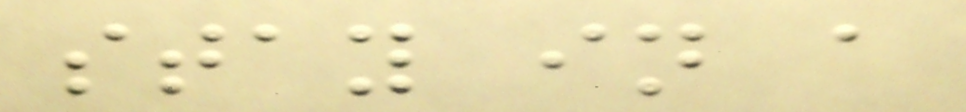stay in a
